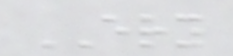ERY
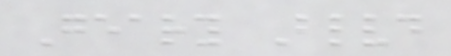Geary Blvd
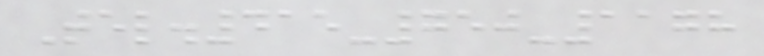Tel.415-750-1178
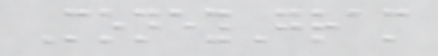MoneyGram
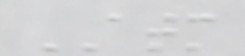ATM
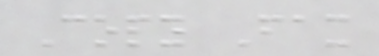Copy Fax
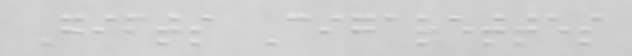Gifts Cigarettes
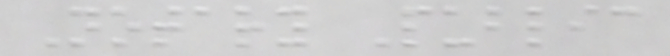Notary Public
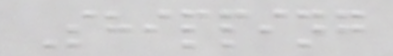Shipping
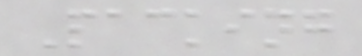Packing
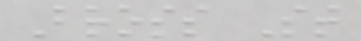Bross St
